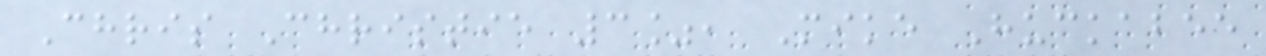Chris Christie 3%, Mike Huckabee
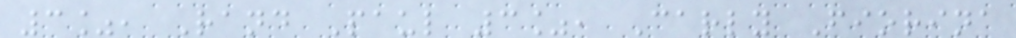3%, Rand Paul 3%, Carly Fiorina
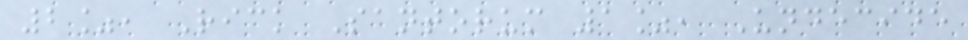2%, Rick Santorum 1%, Undecide
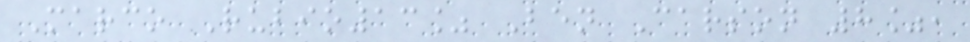Marco Rubio13% Ben Carson 8%,
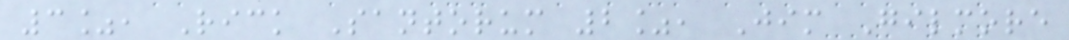3%, Rick Santorum 2%, Jim Gilmore
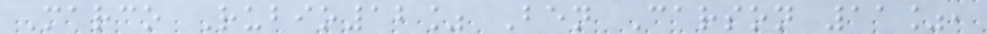Marco Rubio12% Ben Carson 11%,
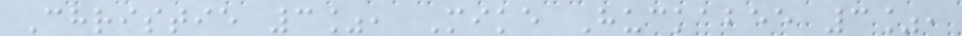Christie 3%, Mike Huckabee 3%,
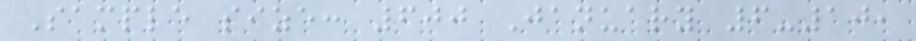Sample size: 600 January 6-10,
